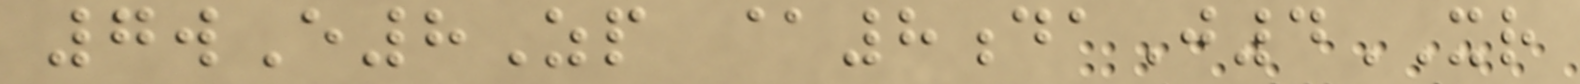7wE8Zp @8daJ4XR
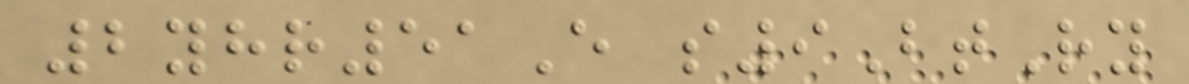2yhr51E s9BtRy
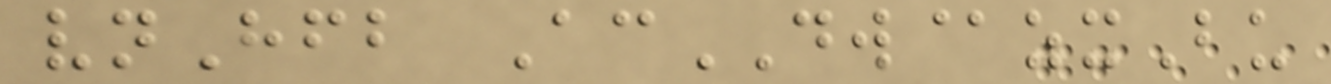vnHfb AcDW@zxBu
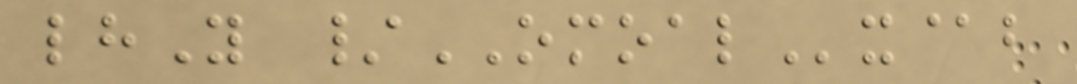lhY /OMOALx@b
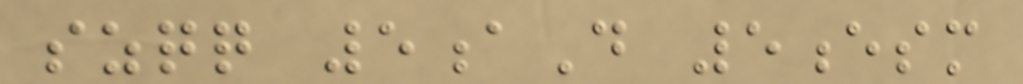szqq 5aD 5esm
